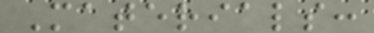Materials:
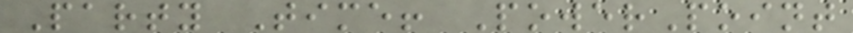Party Time! PowerPoint
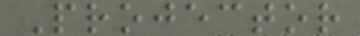Projector
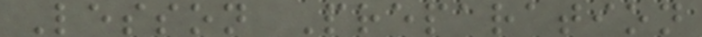Lesson Preparation
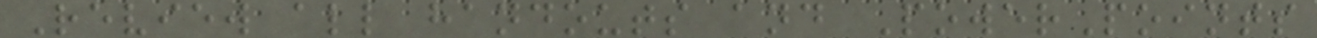Review all handouts and PowerPoints
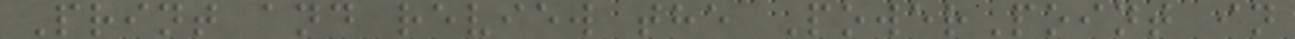Print and review the PowerPoint in
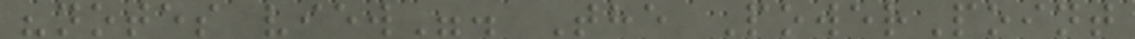"notes view". The PowerPoint
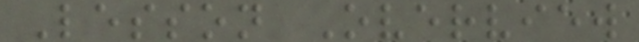Lesson Overview
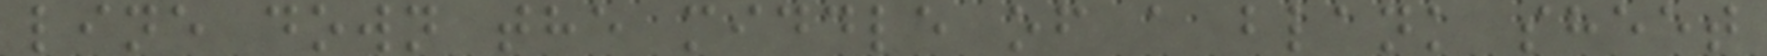line down the middle of a blank sheet
